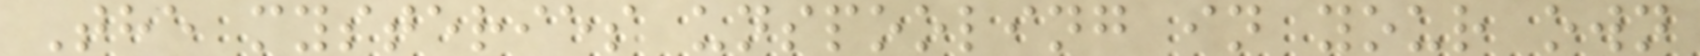The mysteries unspooling in your own
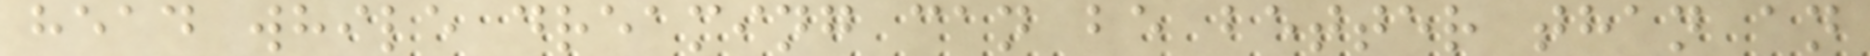head while dreaming can be better than an
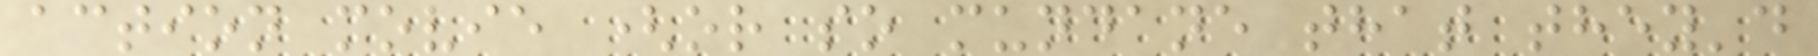action movie (or so mundane that they'd
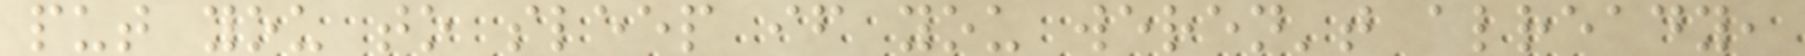put you to sleep if you weren't already,
